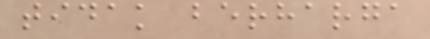tidak berharga
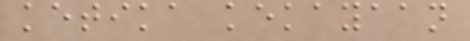ketika kekayaan
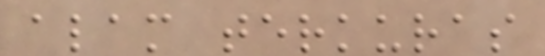alam terkuras
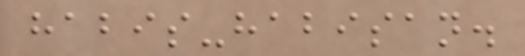habis-habisan.
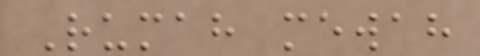Rumah mewah
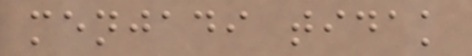menjadi tidak
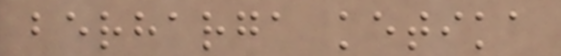berharga ketika
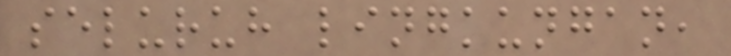seluruh lingkungan,
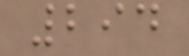294
